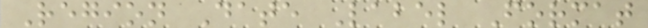Region Date Label Format
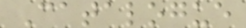Catalogue
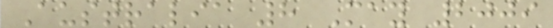Australia 8 May 2009
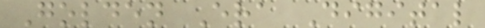Golden Era Digital
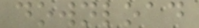download
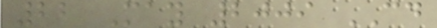22 May 2009 CD
